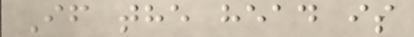If the head is
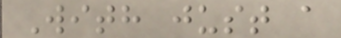With just a
